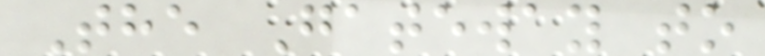The Gateway to
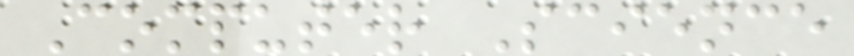Computer Science
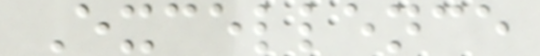Excellence
